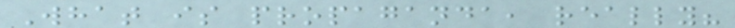What is propaganda, really?
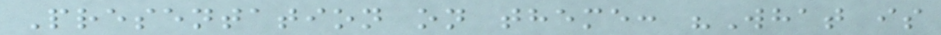Presentation on theme: "What is
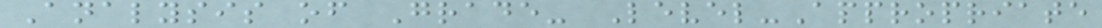Analysis of Grade- Level-Appropriate
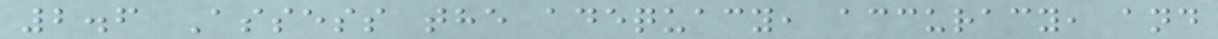2.6 Assess the adequacy, accuracy, and
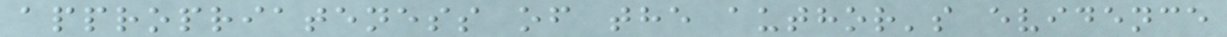appropriateness of the author's evidence
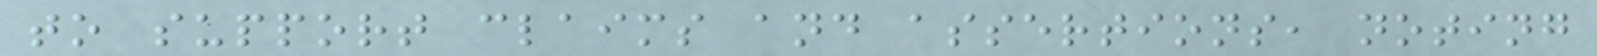to support claims and assertions, noting
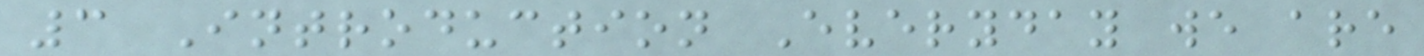3 Introduction Everyday we are
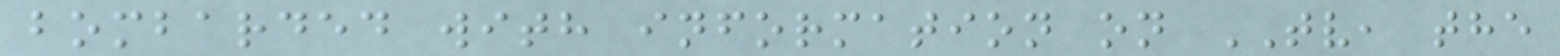bombarded with information on TV, the
